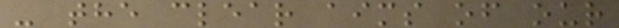- the clear aims of our
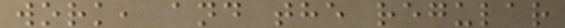work, and the regular
